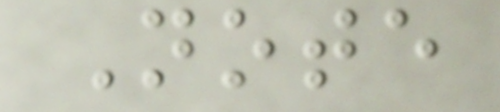Note
